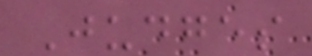Judges
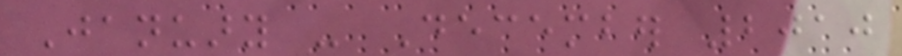January - December 2010
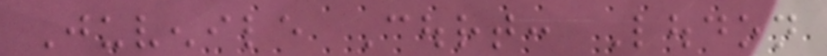Juvenile Court: Loudon
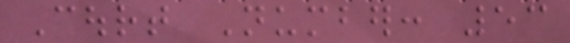Court Number: 53
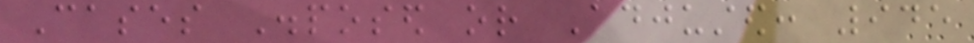Cases Disposed or Adjusted: 945
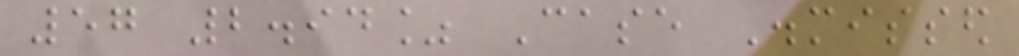57 2.94% Case Dismissed
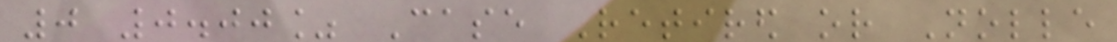0 0.00% Case Retired or Nolle
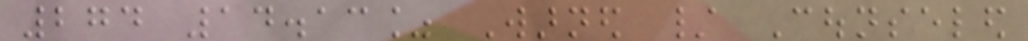274 14.13% Warned / Counseled
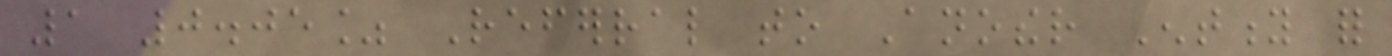1 0.05% Referral to Another Entity for
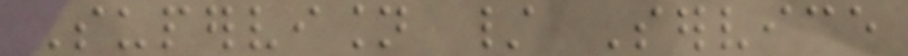Supervision / Service
